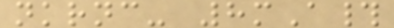nkrnc- 8mA#
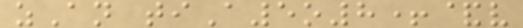zAn tiA5o8+&v
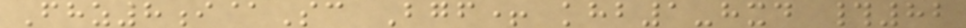Fhz8i@Sc Bgf+ khb1-hxd #82
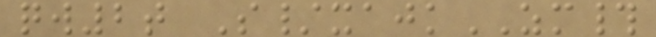qw2t S/xajkZM#
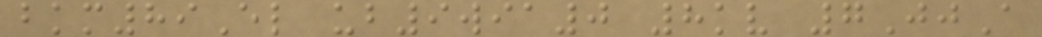bkm89El ub9wia0 8kv 7JjA
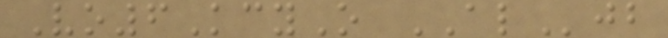Vo6KcyO ALjb
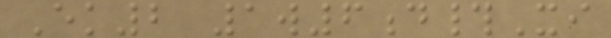Ek2 1w6d#Xi
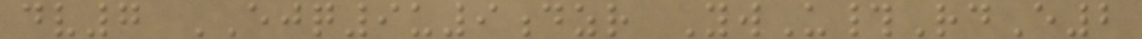dv7 EJQ9u9dzr YwU#RdE2
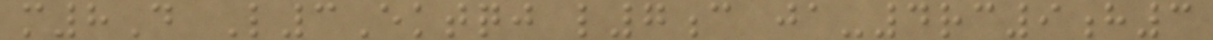m8D L3Ektqj l7c ja-4rc9h3
